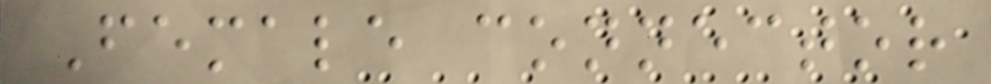Female connector
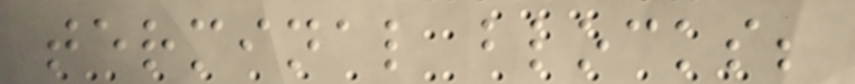terminal blocks;
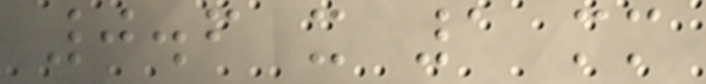0.6 x 1 mm
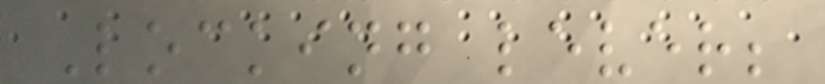Locking lever;
